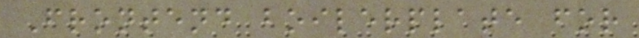Frontend boilerplate for
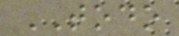TODO
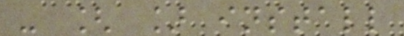- [ ] install
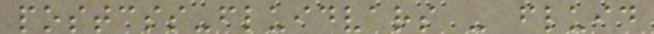postcss-fluidvars - fluid
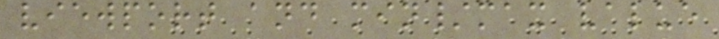viewport and min/max value
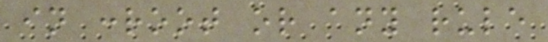in :root or any rule
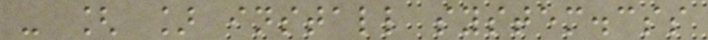- [ ] install system.css
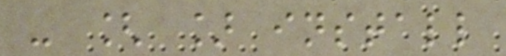- [ ] install
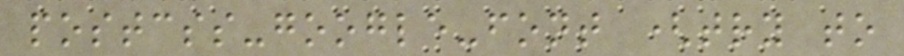postcss-google-font (try to
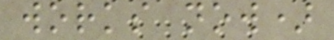works now)
